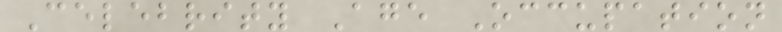Celebrity Age Occupation
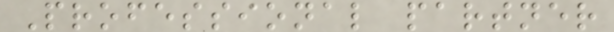Professional partner
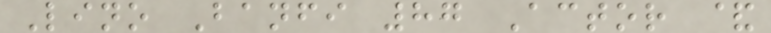Lino Banfi 87 Actor &
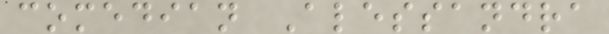comedian Alessandra
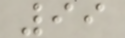99
